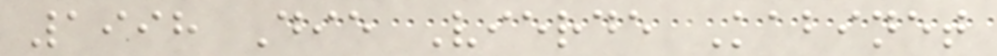1998 Die Vierde Kabinet
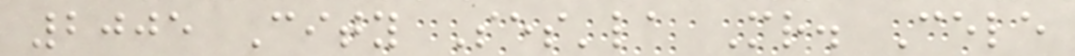2005 City Ses'la Mr. Cele
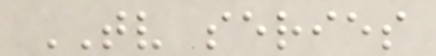TV series
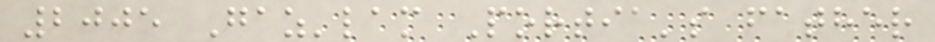2005 Gaz'lam Portia's father
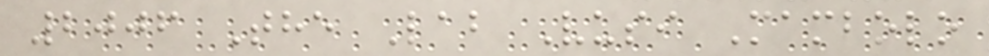2006 The Lab Vusi Mambolo
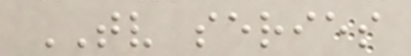TV series
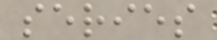series
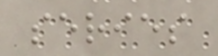series
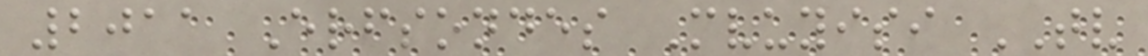2011 Erfsondes Mvuyisi TV
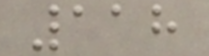118
